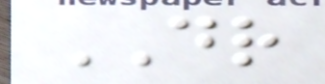DR
